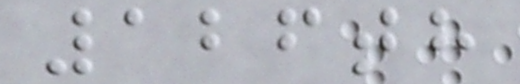126th
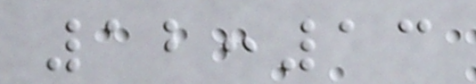12:13
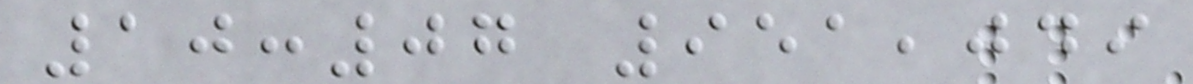10:07 951,049
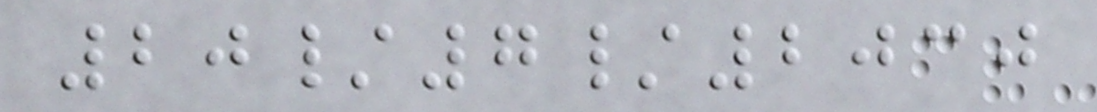20/7/2030
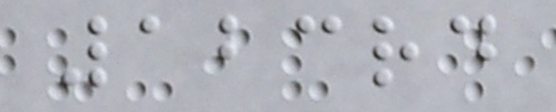123rd
